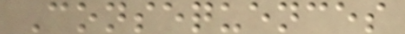Consequences
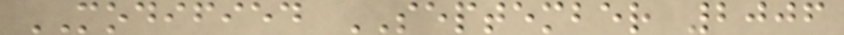MODIFIED SEPTEMBER 2006
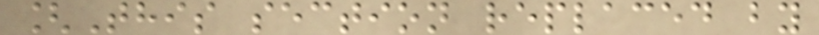[This section replaced by
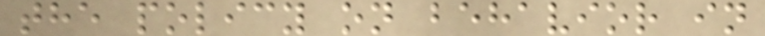the policy on behavior in
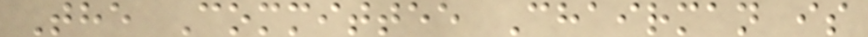The Committee Chairman is
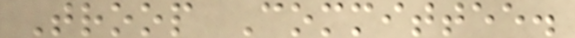Troop Committee.
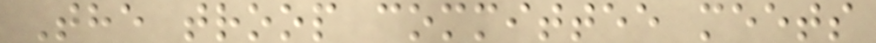The troop committee meets
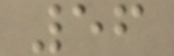56
